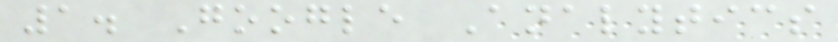1. Google Analytics
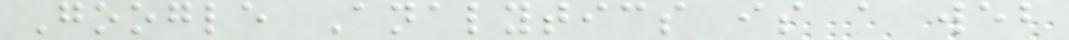Google Analytics is a web
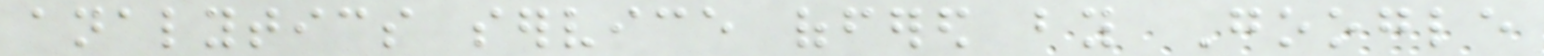analytics service offered by Google
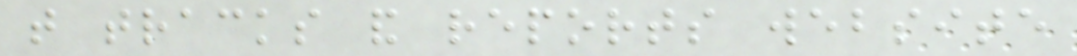that tracks and reports website
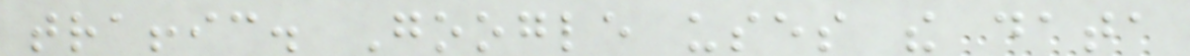traffic. Google uses the data
